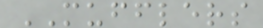MUFFLERS
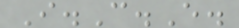I.C.E.
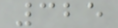325
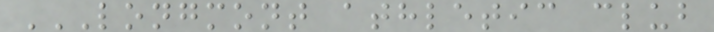LONGMONT ATHLETIC CLUB
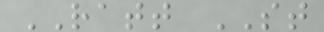RATT ST
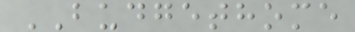BUDGETHOME
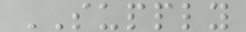SUPPLY
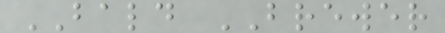BALD BREWER
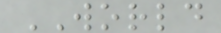WORLD
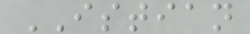ISTIAN
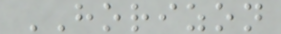HORIZON
